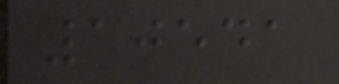10541
